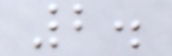2.
